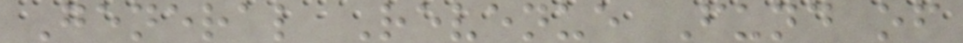General Revenue Fund of
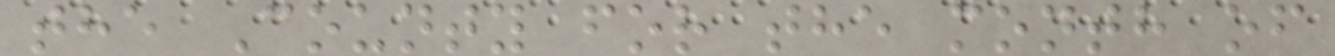the County for the month of
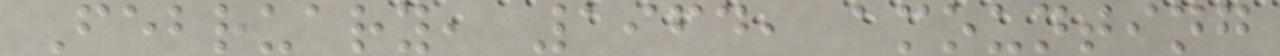February, 1964, amounting
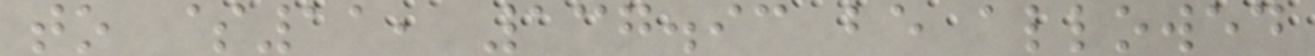to $11, 137.93 be allowed
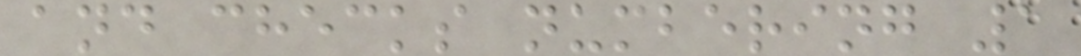and checks numbering 1
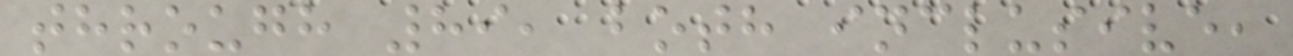through 89, both inclusive,
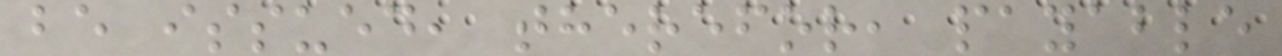be issued, therefor, payable
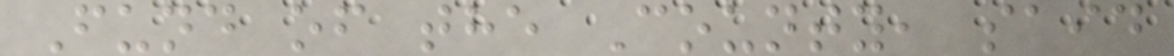Fund of the County, said
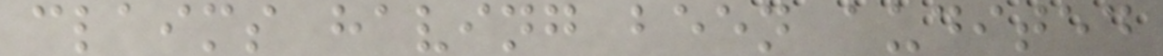claims having been audited
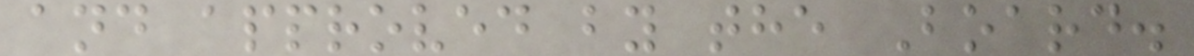and approved by the Board.
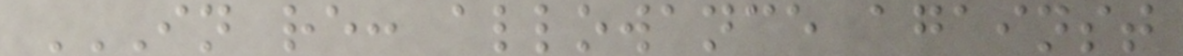IN RE: ALLOWANCE AGAINST
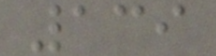139
